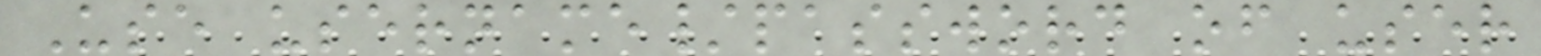Use username/password of user
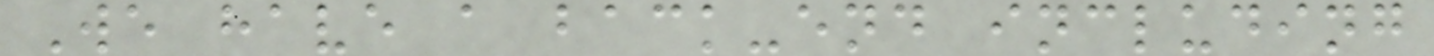We have a back-end including
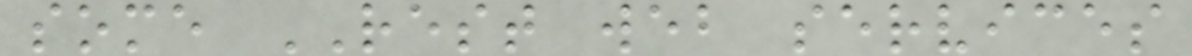some REST web services
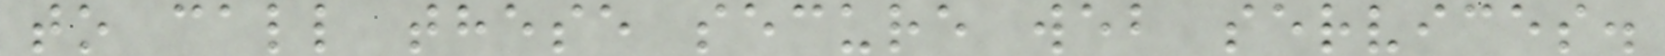to call these secure web services.
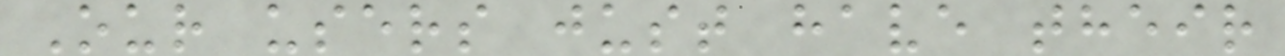Our users just have their
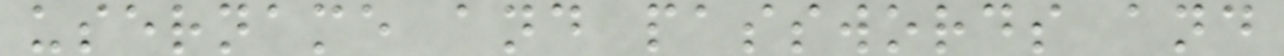username and passwords and
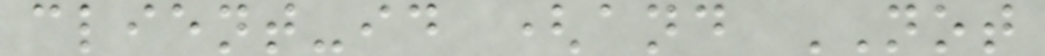client-id (and NOT
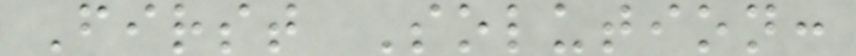First Solution:
